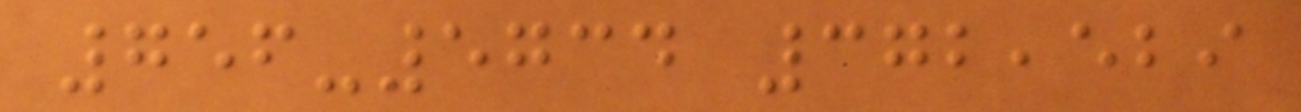756-5734 372,529
